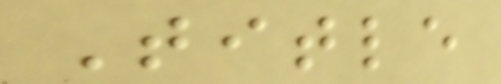Title
